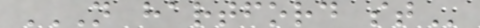N HARTFORD ST
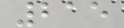215
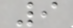9
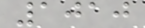1010
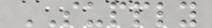SUPPLY
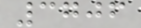3706
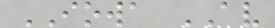IOWA AV
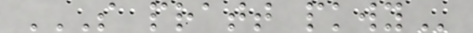S PRATT PKWY
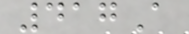417A
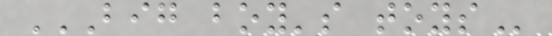BIG BOY'S TOYS
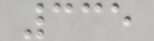335
